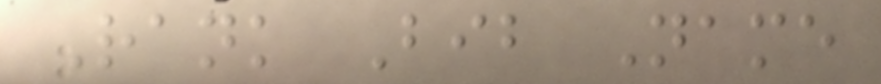Rank Bib Name
